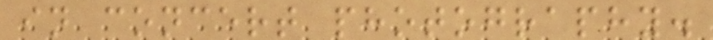in concert photography.
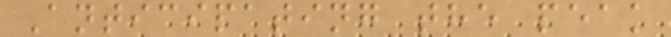Anticipating the peak
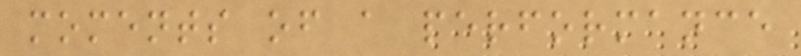moments of a performance
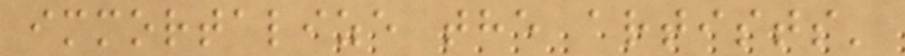immortalize the artists'
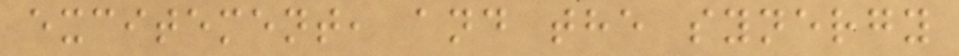excitement, and the synergy
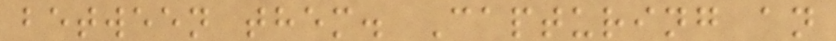between them. Capturing an
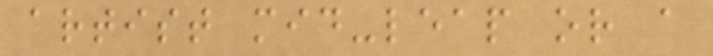artist mid-leap or a
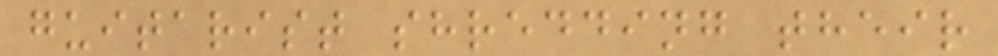guitarist shredding their
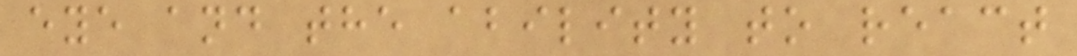eye and the ability to react
